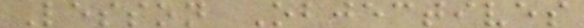Lesson Objectives
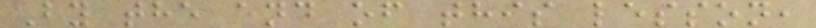By the end of this lesson,
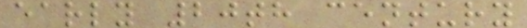early 20th century
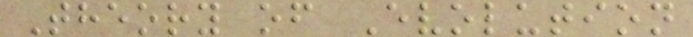Theory of Evolution
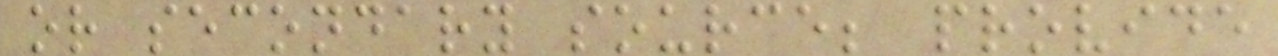or secondary source; provide
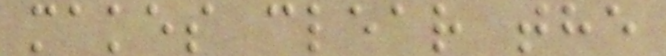makes clear the
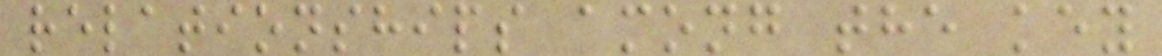relationships among the key
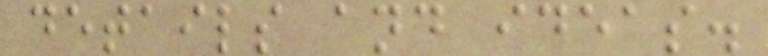details and ideas.
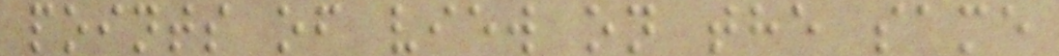points of view on the same
